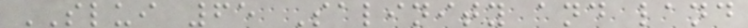SLUI 65 Salinity and land
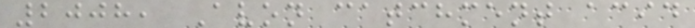2008, Avon catchment acid
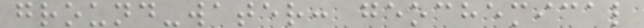ground-water: geochemical
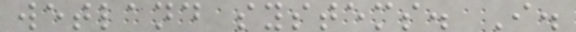wetland systems. I.
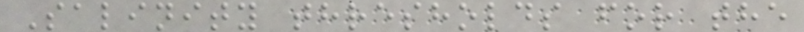Salinity thresholds for the
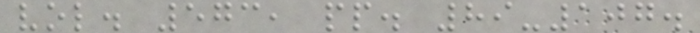vol. 573, pp. 89-107.
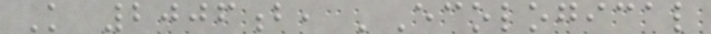K 2006b, 'Ecological
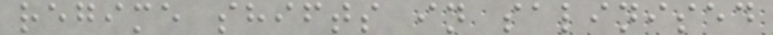regime shifts in salinised
